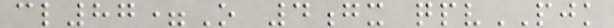cl87=O 4gx qpvPJK
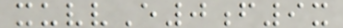xuvvE0f9x
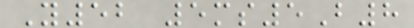Y52 5ms5B8
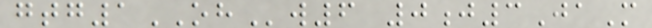gtg1OHw6 0j3JaM
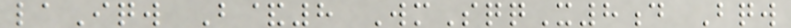laIqw B&8 WmSqqX8d Bqw
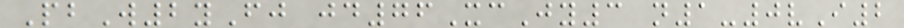PbW2yFj jd76XcJy3 n1-0vI2
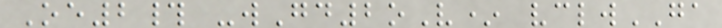Oe2# -wGd2oV* vclwGA
